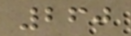260
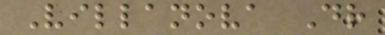Villanova Dr
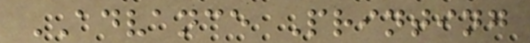ADVANCE Printing
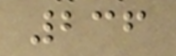236
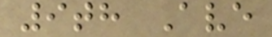9th Ave
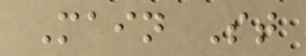Main St
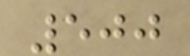500
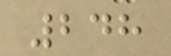248
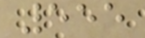555
